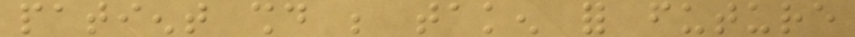patient should be taken for future
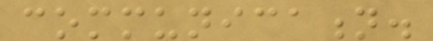communication.
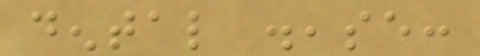dental disease:
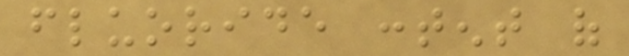fluoride content of
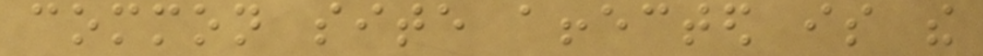common site affected is the
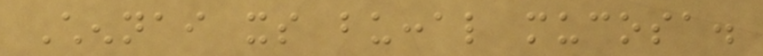Chennai its buccal mucosa.
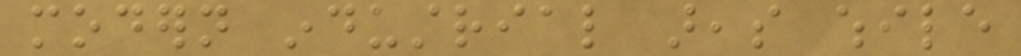modern industrial areas while
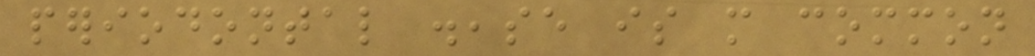periodontal disease is more common
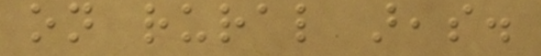on rural areas.
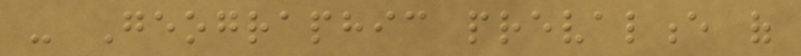- Geographic prevalence of
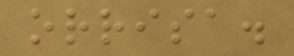orrisa.
